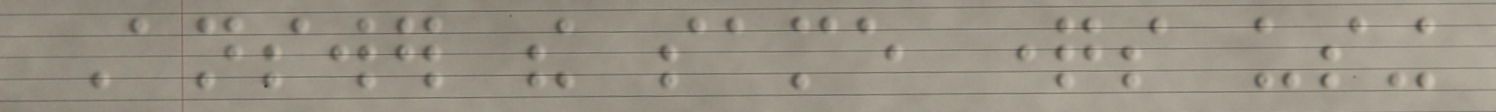Answer the same questions using
